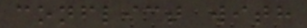conflict with
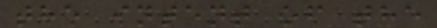the intent of the
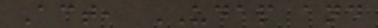Act, UDAP and
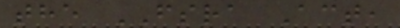the FSRA Act,
